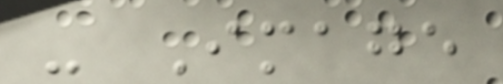- Image
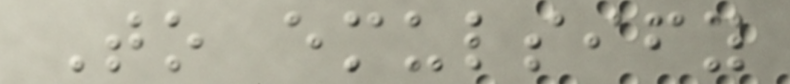To emulsify
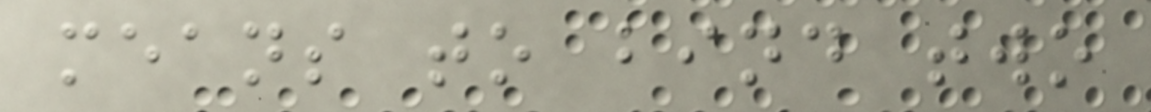means to bind two
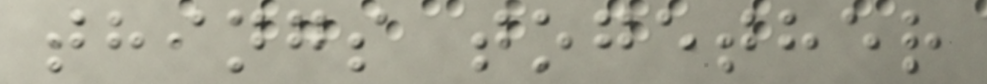things together
